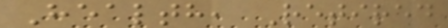Health, Retired
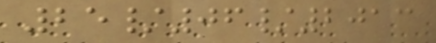25/06/2013
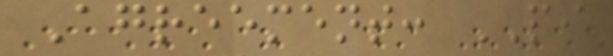Agreement: PI
